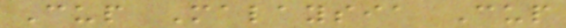Cup Malaysia Cup
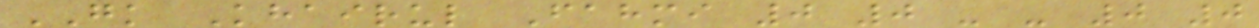GK Khairul Fahmi 0 0 - - 0 0
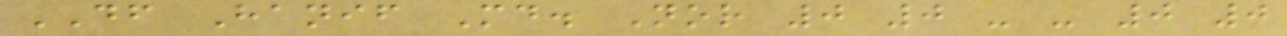DF Hanif Md. Nor 0 0 - - 0 0
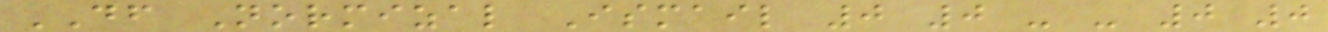DF Normizal Ismail 0 0 - - 0 0
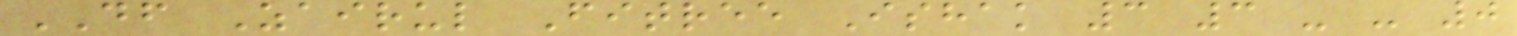DF Zairul Fitree Ishak 3 3 - - 0
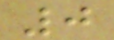0
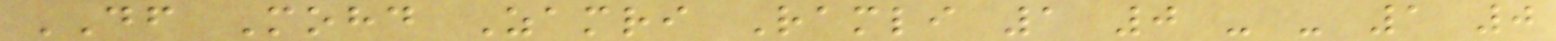DF Mohd Zamri Ramli 1 0 - - 1 0
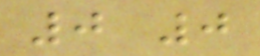0 0
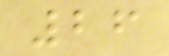26
